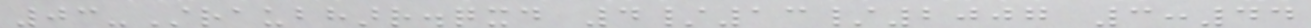03-Straubharr.qxd 4/13/2007 3:44
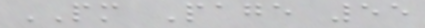PM Page 55
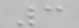3
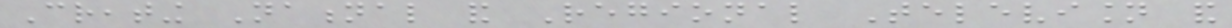Creating National and Regional Television and
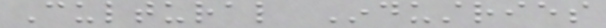Cultural Industries
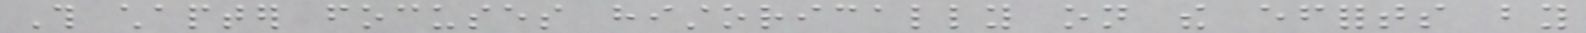This chapter focuses historically on the efforts by
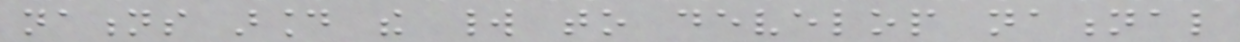nations around the world to develop national
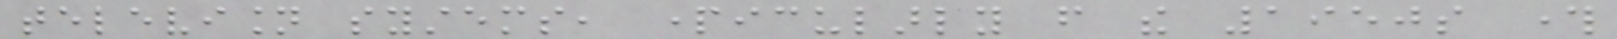television systems, particularly from the 1950s through
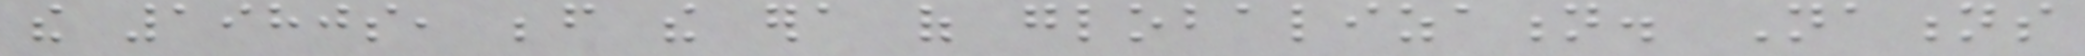the 1980s, before the era of globalization. Nations
